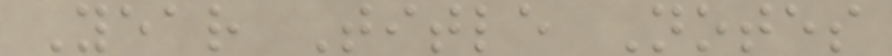Year Title Notes
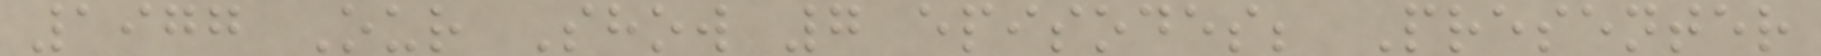1977 Our Show 7 episodes; Presenter
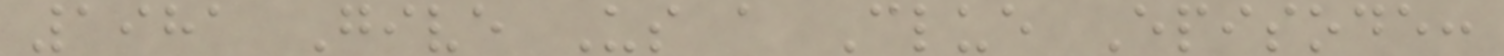1981 Give Us a Clue Episode:
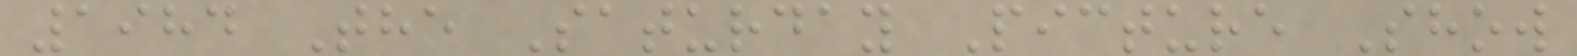1984 The Saturday Picture Show
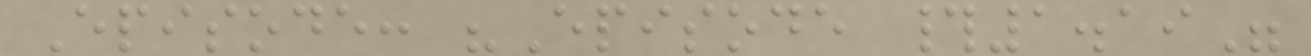Episode: "Episode #1.19"
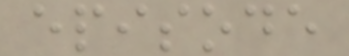episode
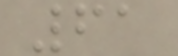61
